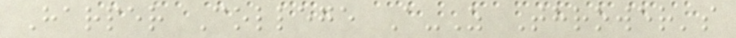Harper College A-Z Thrower's
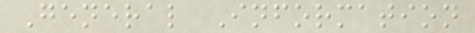General Information
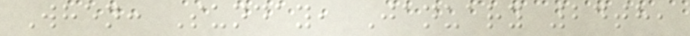When: Sunday, January 24th,
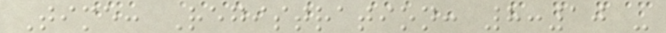Time: Registration: 8:10 -
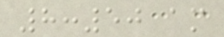8:50 am
